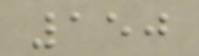150
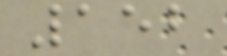152
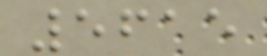5615
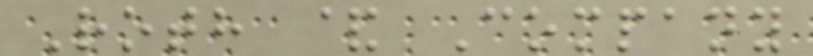Roth & Company
